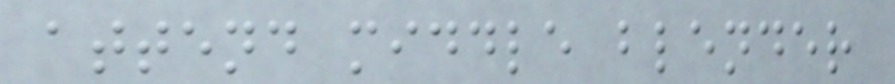attend middle blender
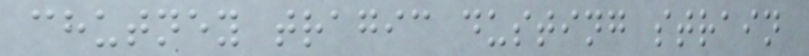chutney tragic dusting strain
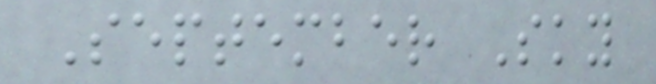September Sky
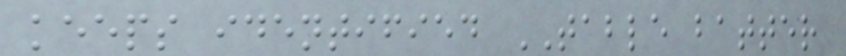keeps identified TABLE batter
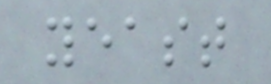yeast
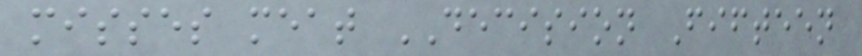misses meat DECISION Fifteen
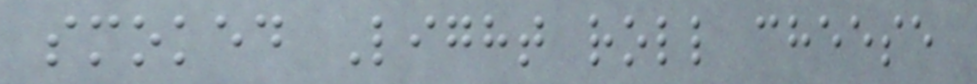smoked Light roll cheese
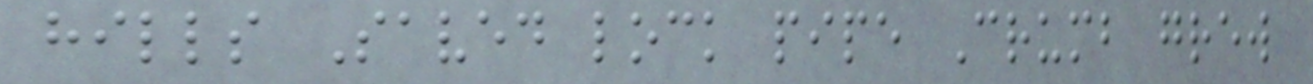hills Saved lock pipe Crumb grew
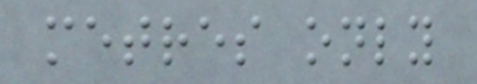metres only
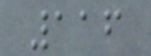116
